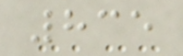835
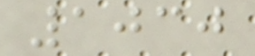1030
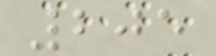205
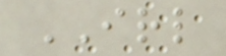IRL
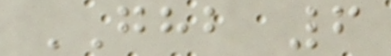GHB 6
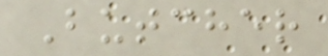Butcher
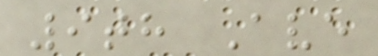9th Ave
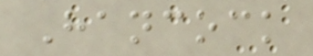Hancock
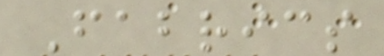Fabrics
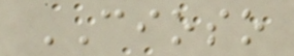CIOSO
